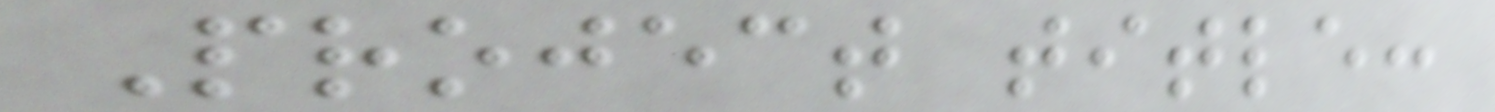Project title:
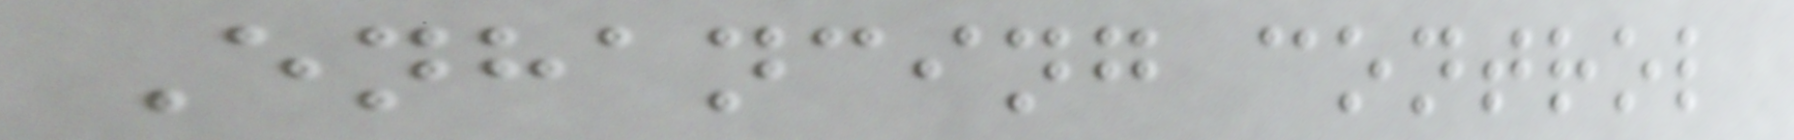Enhancing control
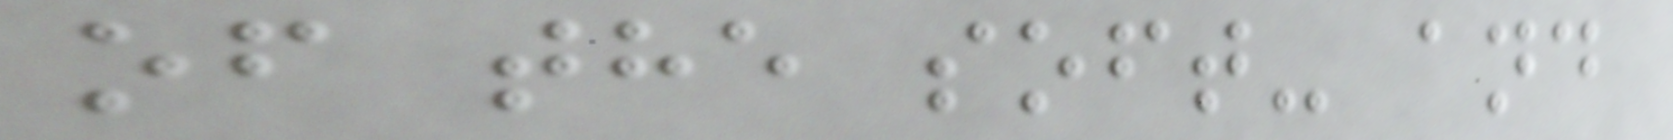of the soft- and
